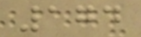174
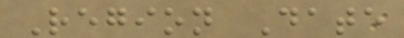Region Date
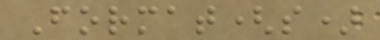Format(s)
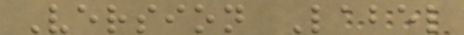Version Label
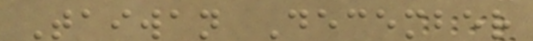Taiwan December
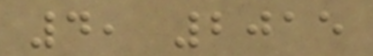4, 2015
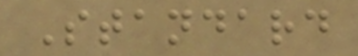Standard
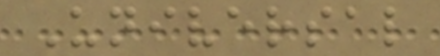Universal
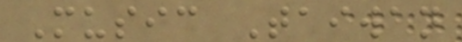Music Taiwan
